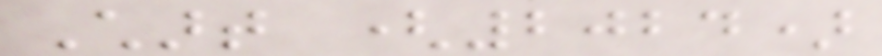Chart (2024)
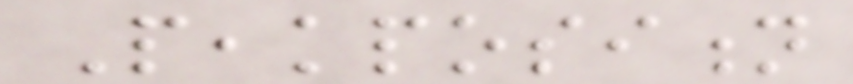Peakposition
